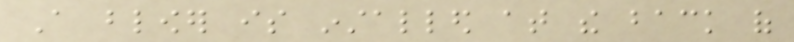A blower is installed at the back of
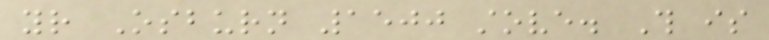your Osburn 1500 stove. This is
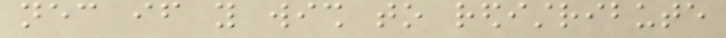necessary if you wish to redistribute
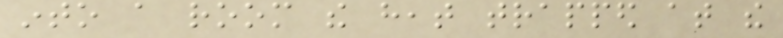into a room the heat trapped at the
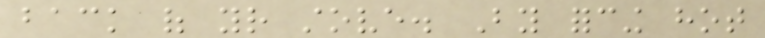back of your stove. By forcing hot
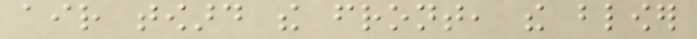air toward the front, the blower
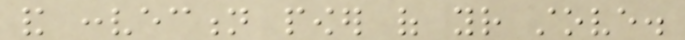and convection power of your stove.
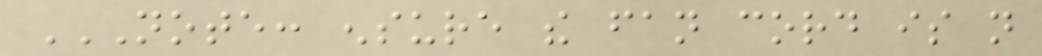NOTE: ENSURE THE FAN CORD IS NOT
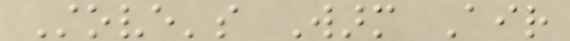Stove's Warm Air
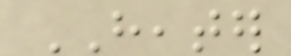HEATER
